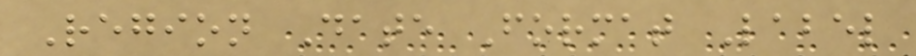Region Date Format Label
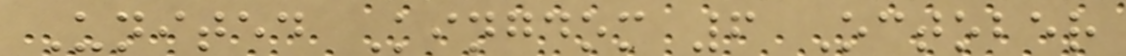United Kingdom 6 October
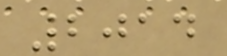2014
